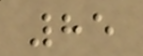85
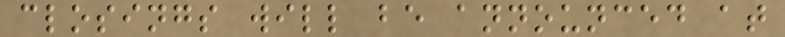closings will be announced at
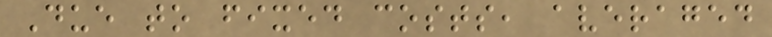Due to fixed costs, averaged
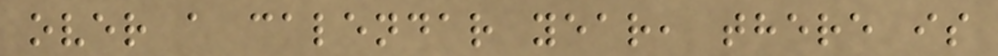over a calendar year, there is
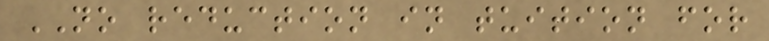NO reduction in tuition for
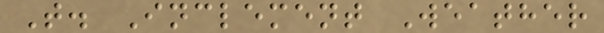T. Inclement Weather
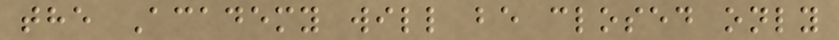the Academy will be closed only
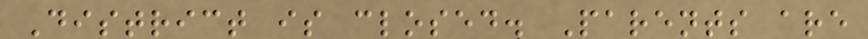District is closed. Parents are
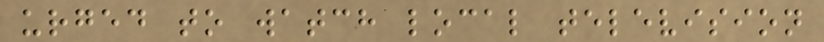urged to watch local television
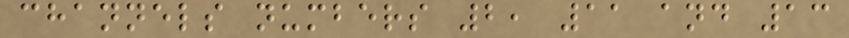channels numbers 2, 11 and 13
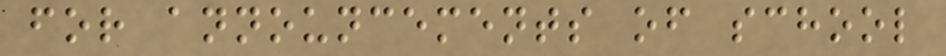for announcements of school
